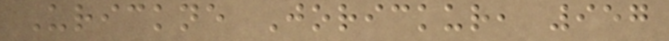Urickne Jorickur, 957
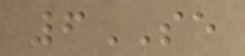6SE
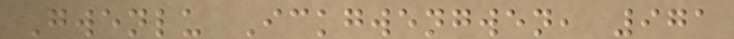Gwenlu Ickgwengwen, 971
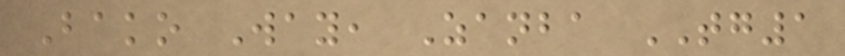Bako Way, Zanba TG1
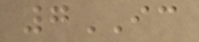7IC
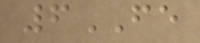6FE
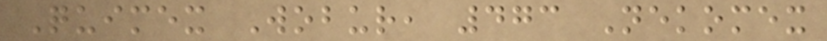Quimex Wobur, 473 Nekomex
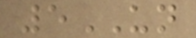5UN
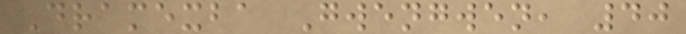Dramexba Gwengwen, 40
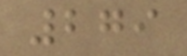279
